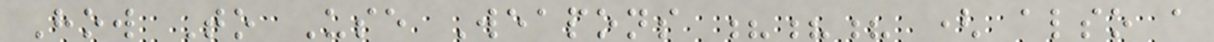How To Use Weapons ??? ( also a
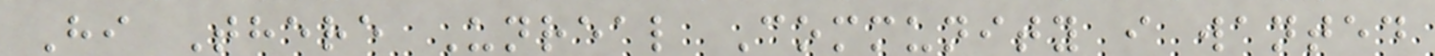Hi There Unreal Community i wanted
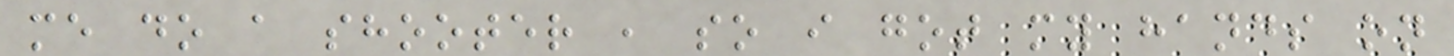me do a shooter , so i got my hands on
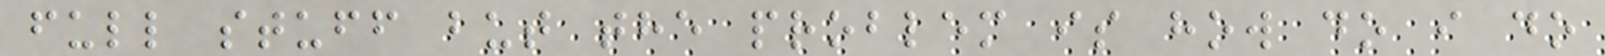full stuff but the problem is how do i do
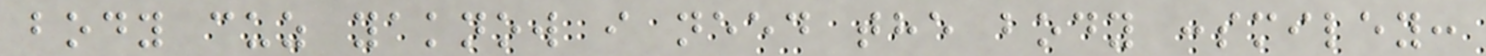body cuz yaknow i need the body :smiley:
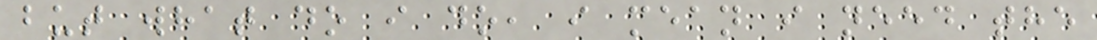but what do i do, i mean i need the
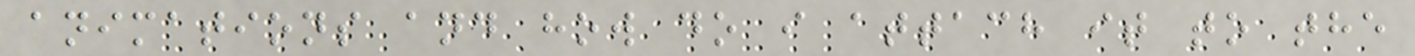animations and how do i attach it to the
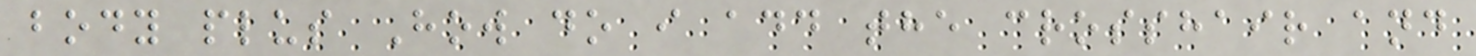body plus How do i add the crosshair and
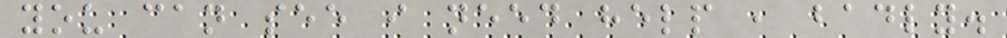you can see i need help , badly.
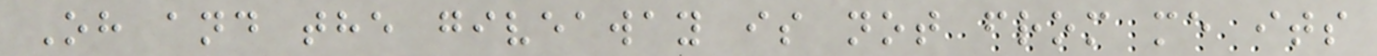Oh and the giveaway is not from me its
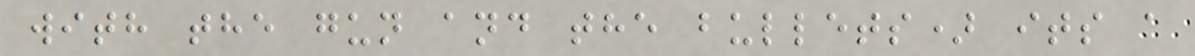with the gun and the bullets) its a
